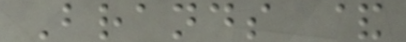Brands &
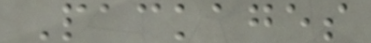Packages
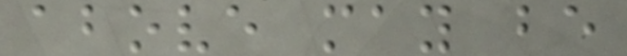above may be
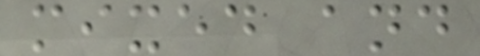mixed and
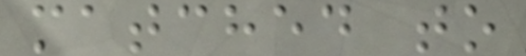matched to
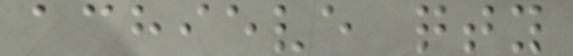achieve qty
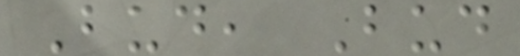Bud, Bud
